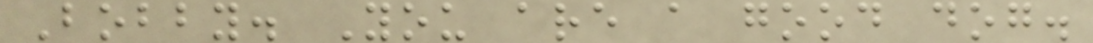Bobby. You are a good dog.
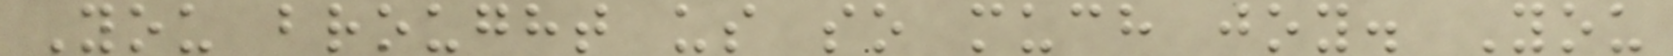You brought us so much joy. You
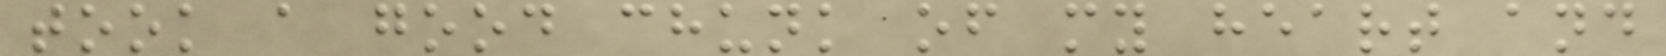took a good chunk of my heart and
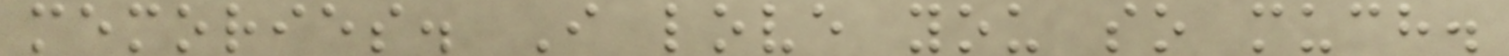memories. I love you so much.
